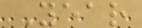Year
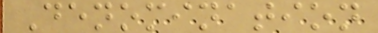Denomination
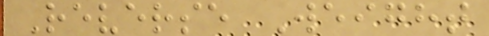Reverse Weight
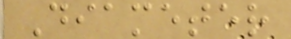Diameter
